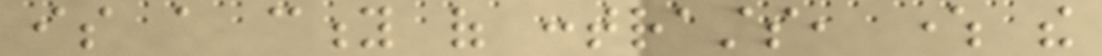is a city of contrasts, where the
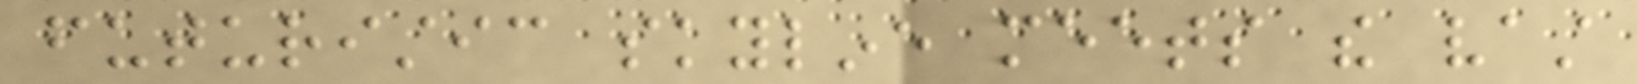futuristic skyline meets the vast
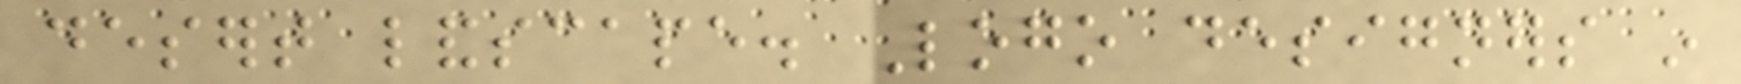desert landscape. Logo designers in
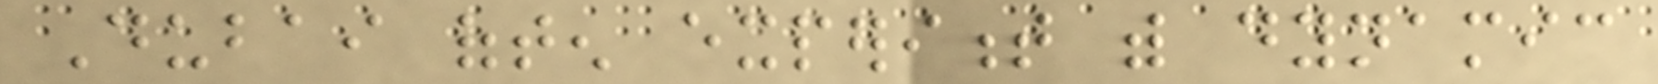Dubai often experiment with dynamic
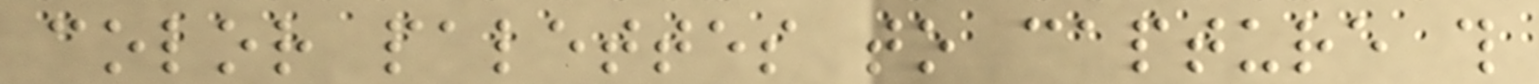color palettes to capture this
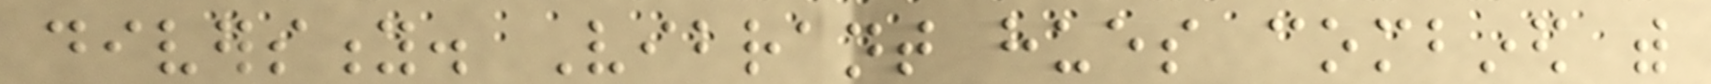diversity. Vibrant hues combined with
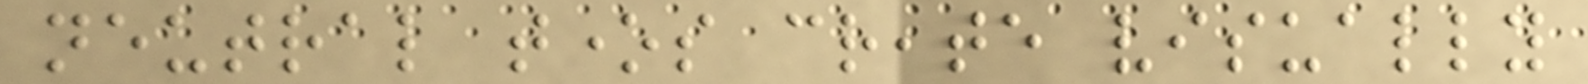neutral tones create visually
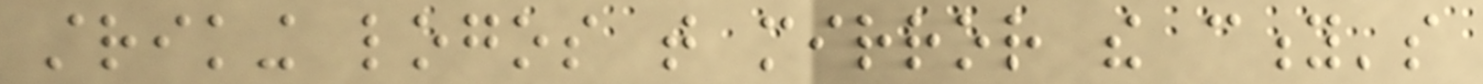striking logos that mirror the city's
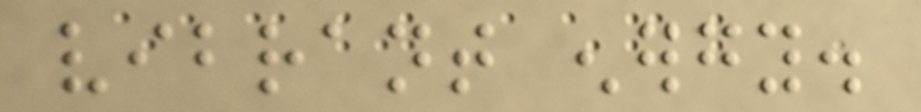vibrant energy.
